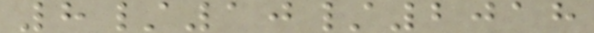8/10/2018
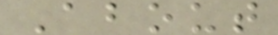About
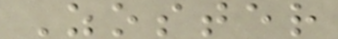Zoster
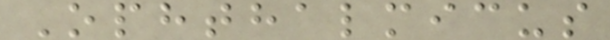Ophthalmicus
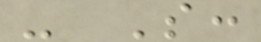- S:
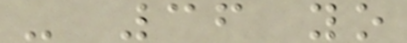- 36 yo
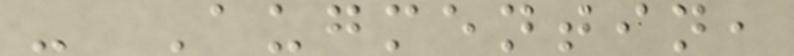- Augmentin,
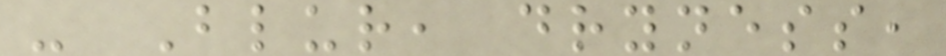- Blur, dryness,
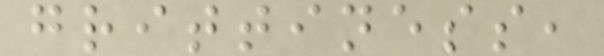grittiness,
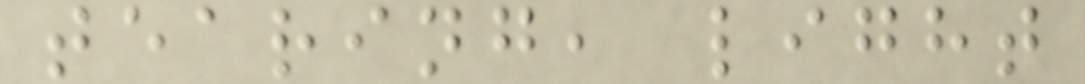tearing, light
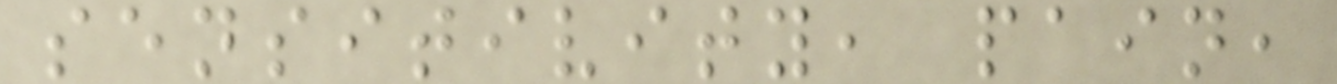sensitivity, pain,
